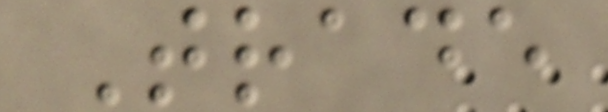Trade
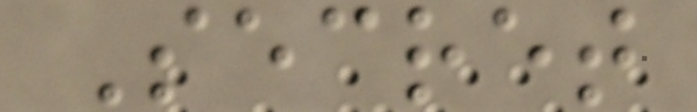Secret
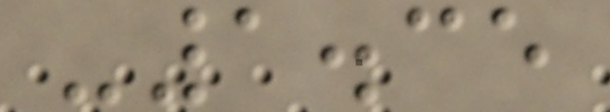-1.35
